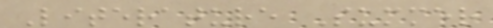Literature Summer
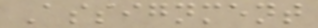Assignment
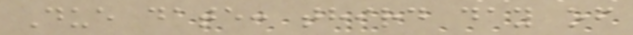Due date: third day of
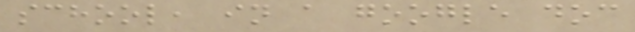school, in a google doc
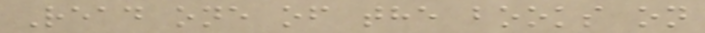Read one of the books on
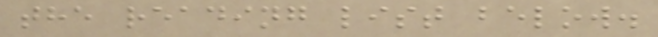the reading list below.
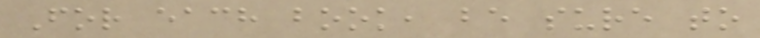For each book, be sure to
